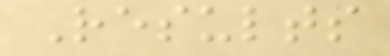Results
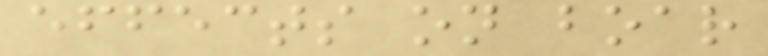effects on boar
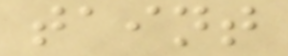taint
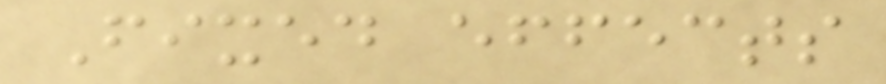Fixed effects
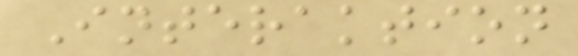Interaktion
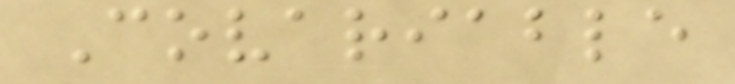Covariable
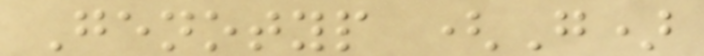Genotyp (G)
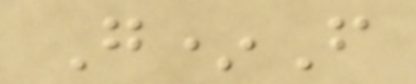G*F
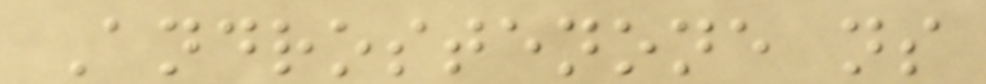Androstenone ns
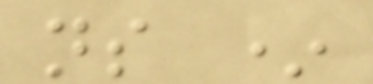ns *
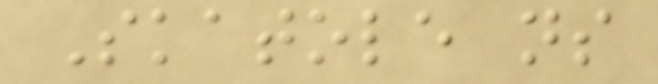Skatole ns
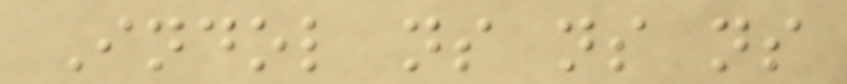Indol ns ns ns
